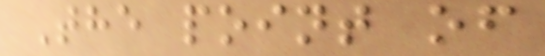The point of
